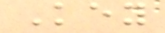Key
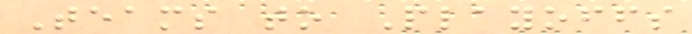Teams to Playoffs
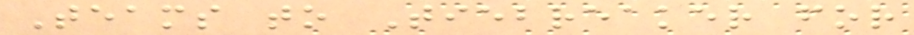Teams to Tiebreaker for
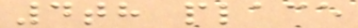4th place
